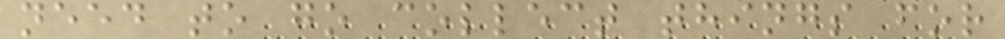need to go collect things for
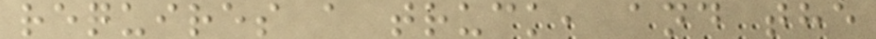requires a truck, and the
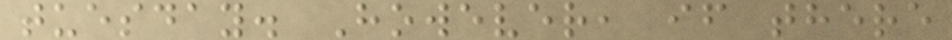tuesday. However, if there
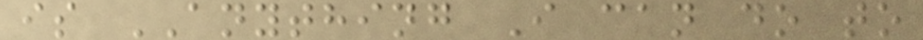is ANYTHING I can do to
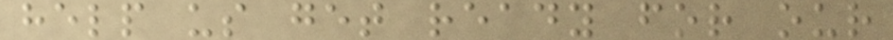help us get ready for our
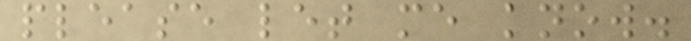please let me know.
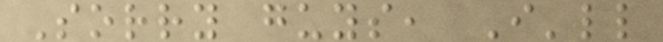Sorry guys, I'll
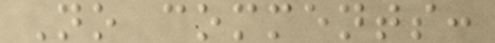No comments:
